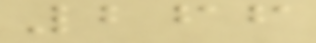266
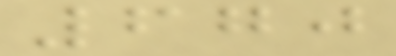670
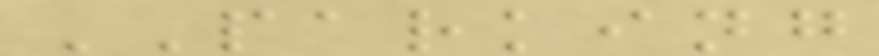PARKING
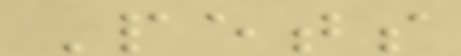Pets
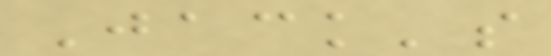Jack's
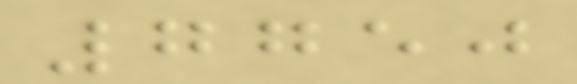7750
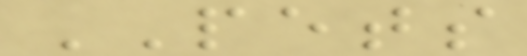PETS
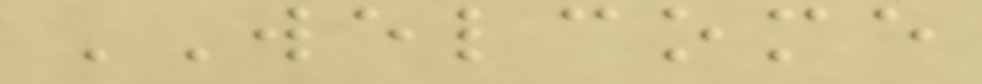WELCOME
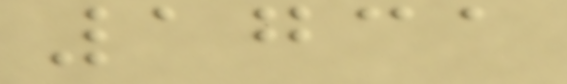1731
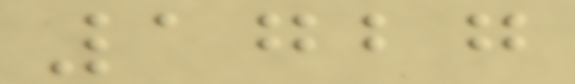1727
